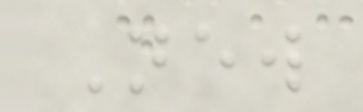New
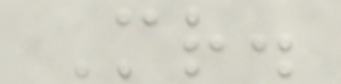Mr.
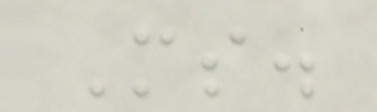Ms.
